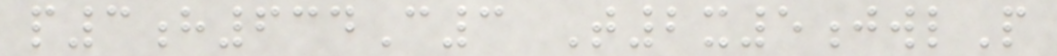p3h634C3 T2x5jwlP
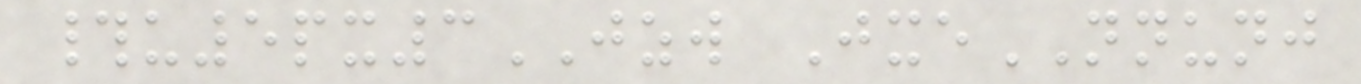#u5px3JZW JxeNNUNJ
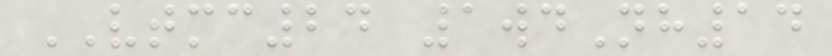VTMC24 1wdNh14
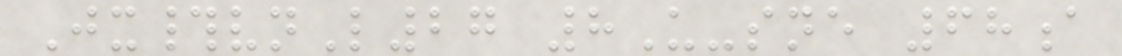Jx#vnL27 8U-sne 68a
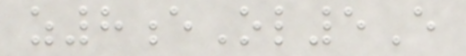z8eOl5E
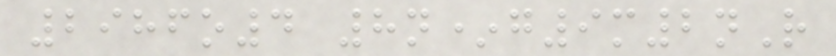2986o4 8n*g9m2nR
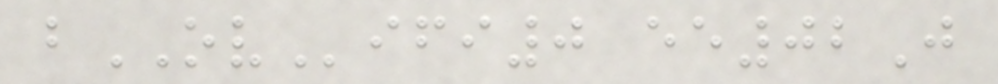bOVifi0 ee02J
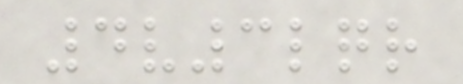4v3lqr
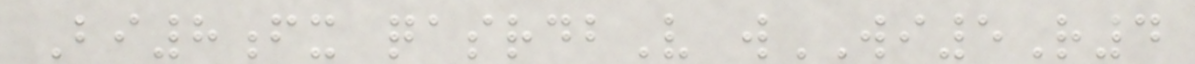Bi8fx qasrdbV wWI5R4
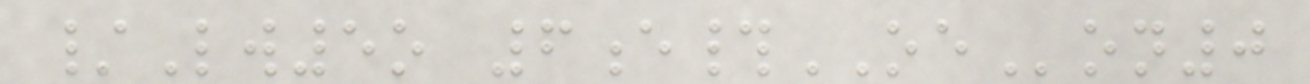/Lw5o 6e#OEon0
